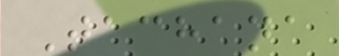Tachana
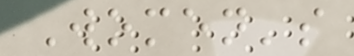Women's
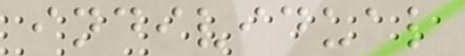individual
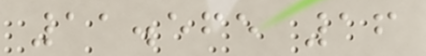11.565 16
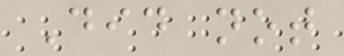Did not
